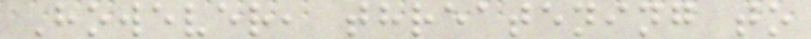However, threatening to
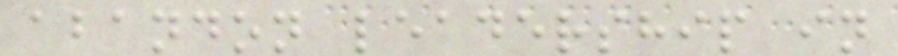abandon leadership in
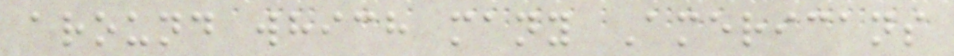around which many Americans
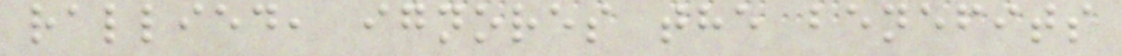rallied, ignores the benefits
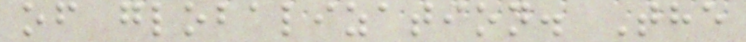of globalization. The
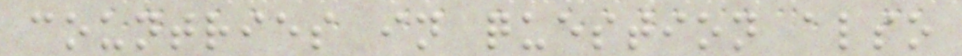countries in question also
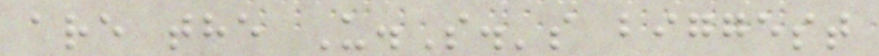are the U.S.'s biggest
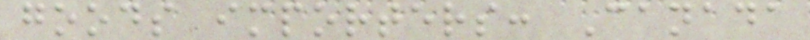goods importers: Canada
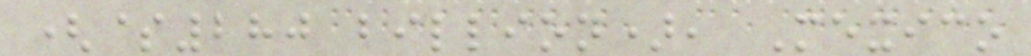($280 billion), Mexico
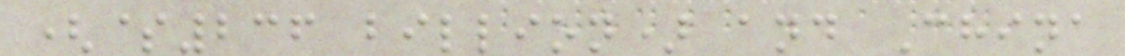($236 billion) and China
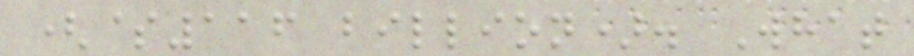($116 billion). What
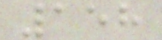158
